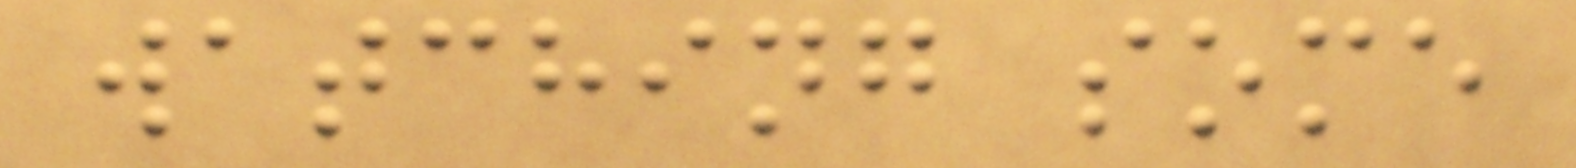watching some
